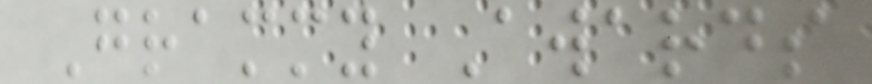Grammy Awards
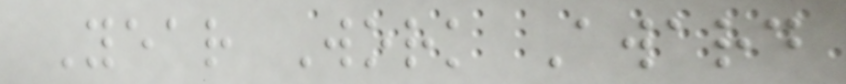Year Work Award
